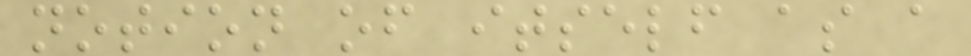notion of itself as a
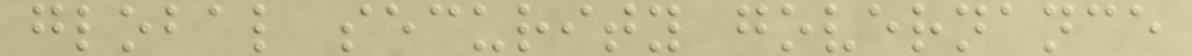global security governance
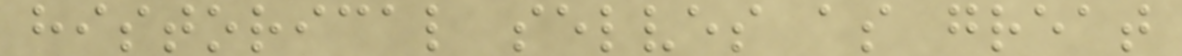historical selves as great
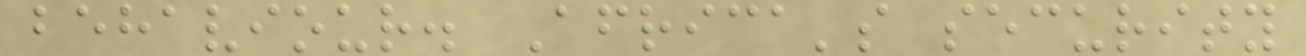behaviour. Africa's security
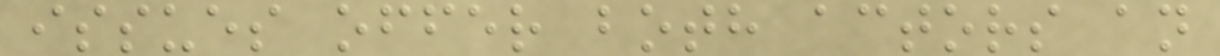issues offer both actors an
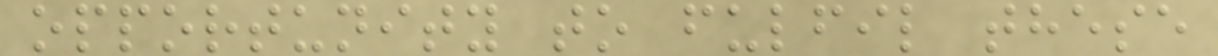opportunity to fulfil these
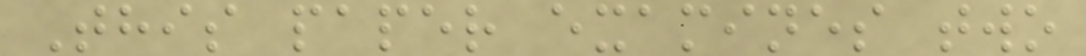This paper examines two
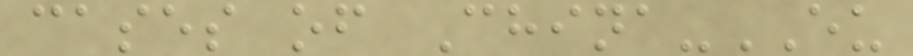cases of China-EU
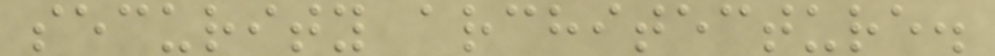security architecture.
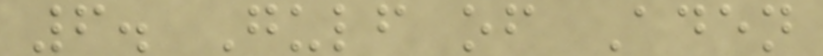6. Gulf of Aden
